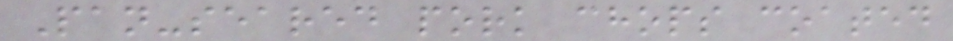Pan-seared pork chops coated
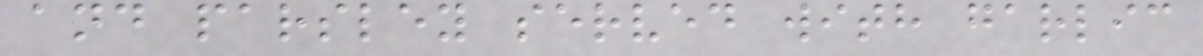and parsley served with garlic
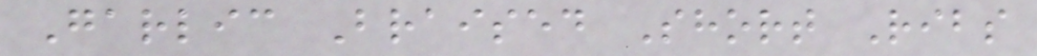Garlic Braised Short Ribs
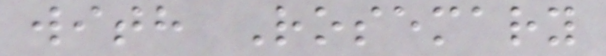with Rosemary
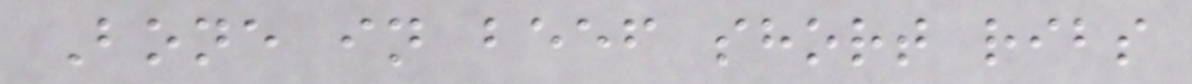Bone in beef short ribs
